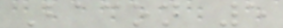Bacon 5
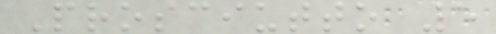Prosciutto 5
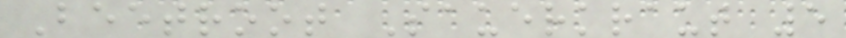Beetroot Sauerkraut 5
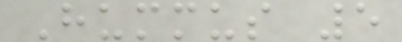Hummus 5
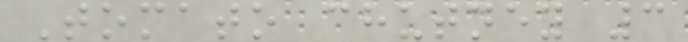Tomato chutney 3
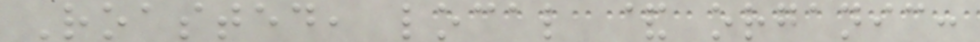Roasted, local & organic:
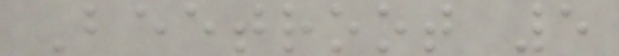Beetroot 5
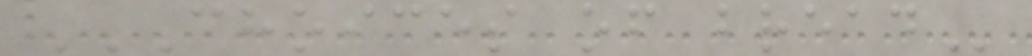CHOICES OF BREAD
